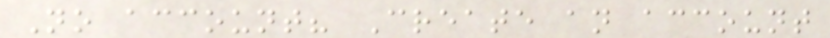No account? Create an account
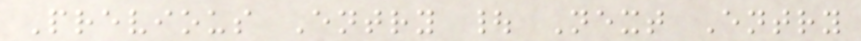Previous Entry | Next Entry
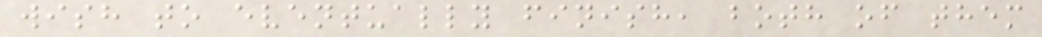wish to eventually finish, both of them
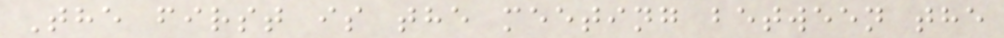The first is the meeting between the
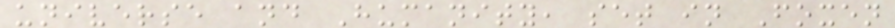universe and Humanity, set in Foxen
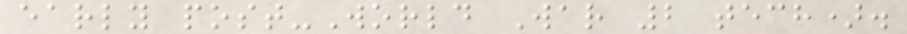early post-World War 2 tech).
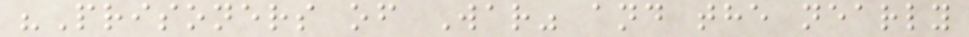"Prisoners of War" and the nearly
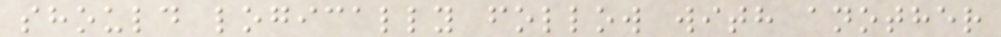should logically follow with another
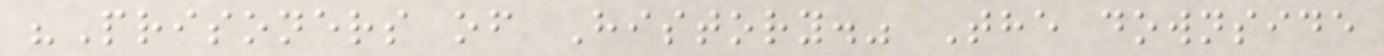"Prisoners of History." The downside
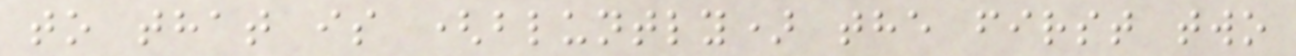to that is (bluntly) the first two
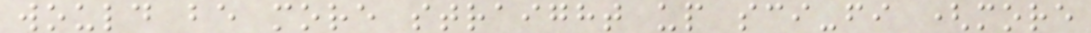would be more straight up sci-fi (more
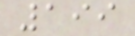199
